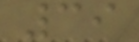39
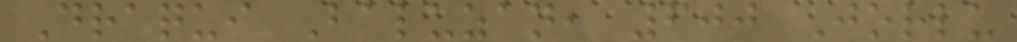Draqui Baluzan, 600 Jorlu
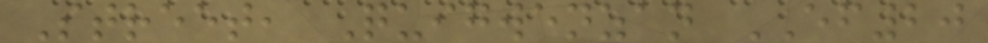Street, Quigwenzan EF20
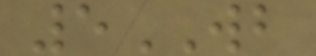5WB
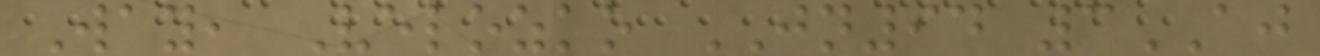Way, Velozko JN94 3AJ
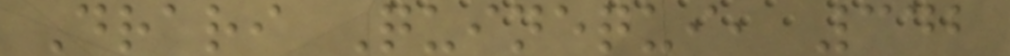Drari Quinequi, 342
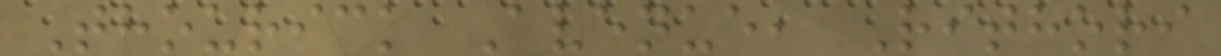Thourick Avenue, Rithori
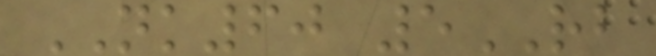NK60 5RB
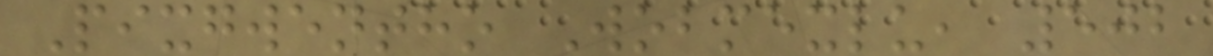Pixgwentho Wobmexlu, 502
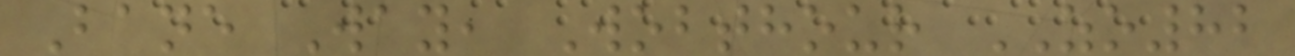Bane Way, Wobthour ZO82
